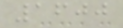1600
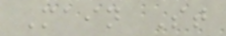Main St
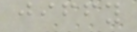jiffy
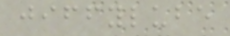jiffylube
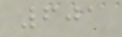601
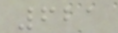621
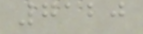7120
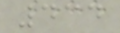434
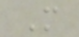M
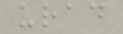urad
